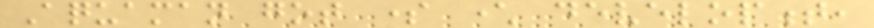Aquaman got some character development,
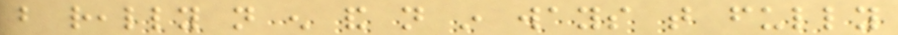but really not enough and not in ways that fully
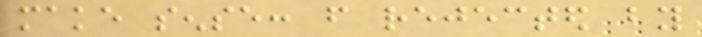make sense: from rejected by
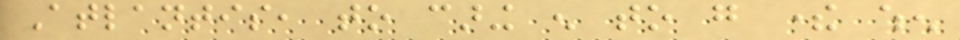Atlantis, to caring enough to go there when
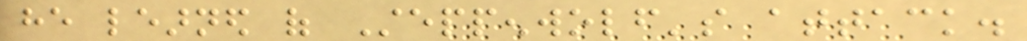he learned of Steppenwolf's attack.
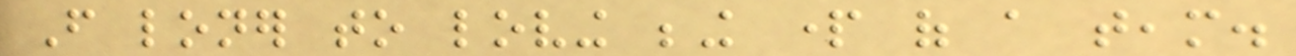From loner to loving being part of a team.
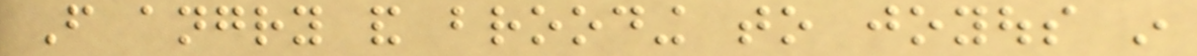From angry and brooding to joyous in
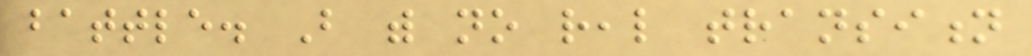battle. But with no real transition
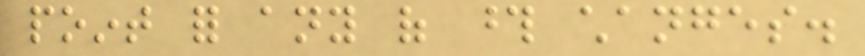point for any of those changes.
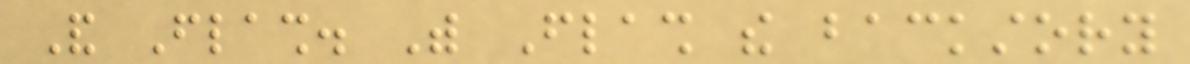And Flash. With Flash the backstory
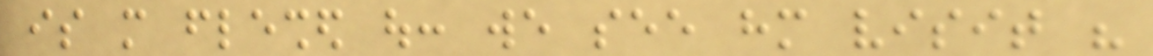is more fleshed out: we see him visit his
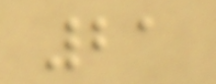21
